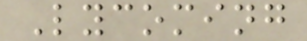Lycoming
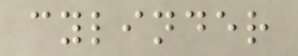cylinder
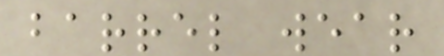barrel wear
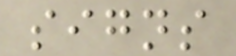signs
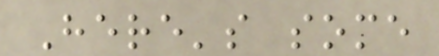Here's some
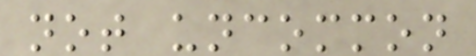not uncommon
